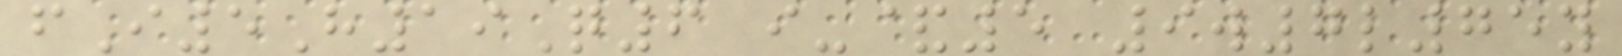fI5H19Q6 i-&5 9w7l75y
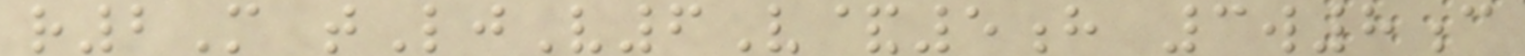r2M tLjV6V&5h 3w8c
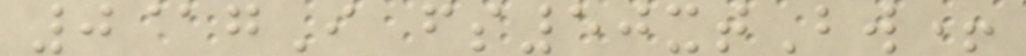0@gI fs50xtBw+
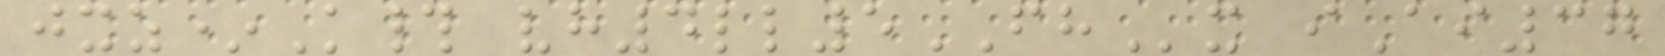jxz*K# vh4ll5FHx iAi37
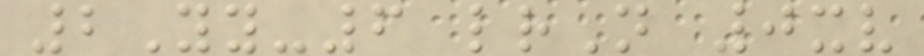2Yy-6 lrN 0xv
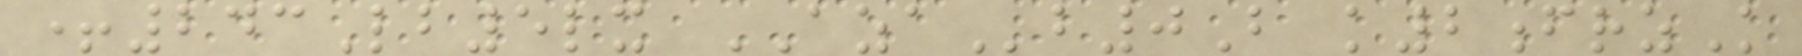+243Lb5lx AZAb0B k2frzK
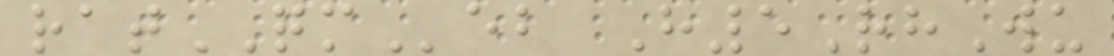ratQMeb H5RhWu
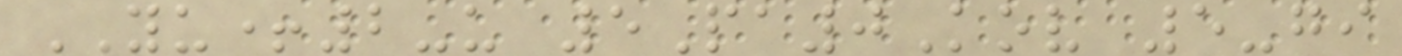YU+2-u 5Pa0Kov 5-gi
